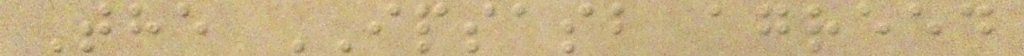The IPSASB agreed
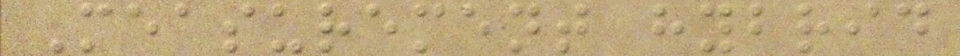Measurement hybrid
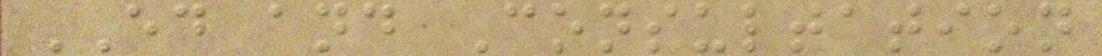ED and Consultation
